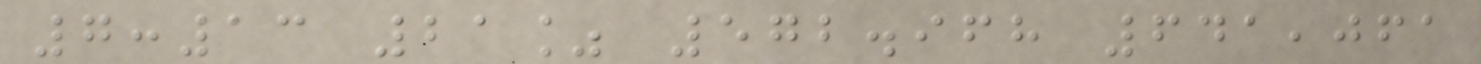7:13 21% 572.968 641,061
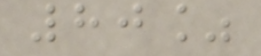80%
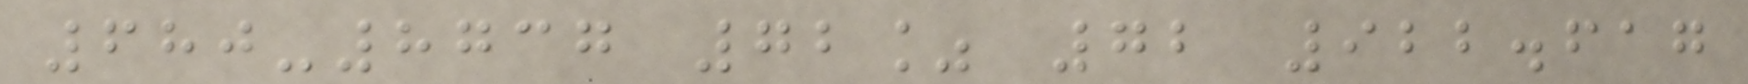680-8737 72% 72 922.617
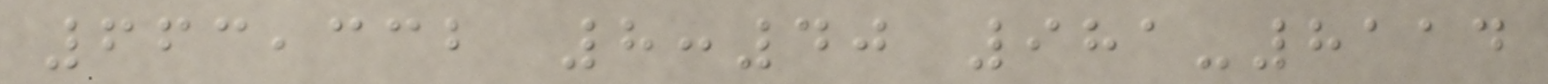663,332 8:40 981-8114
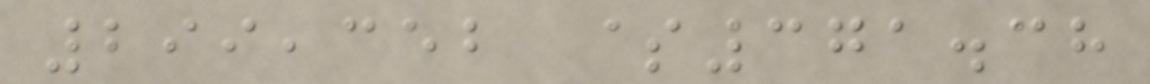299,352 $371.38
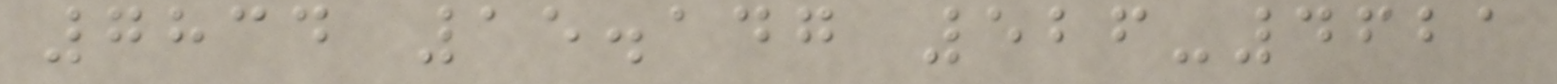7834 15.147 526-4621
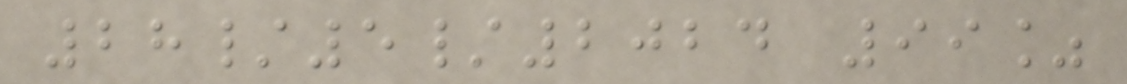28/5/2024 99%
